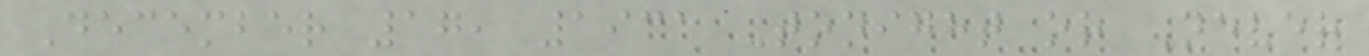December 17, 1931 Tonight or Never
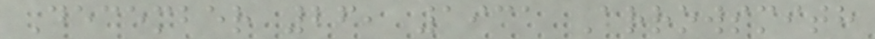December 26, 1931 Arrowsmith
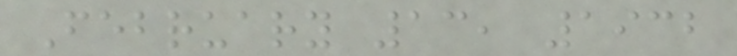February 13, 1932
